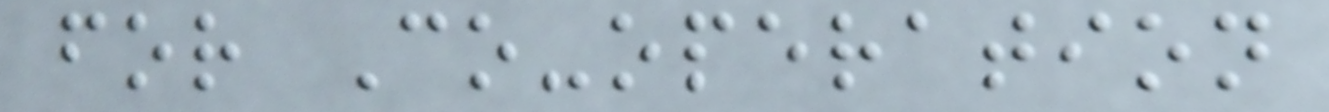for Co-operation
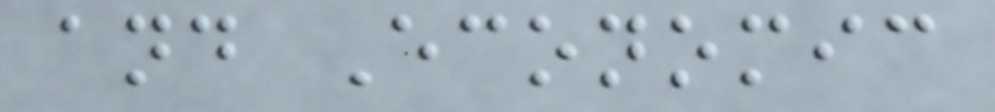and Economic
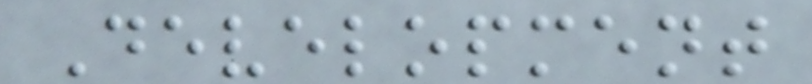Development
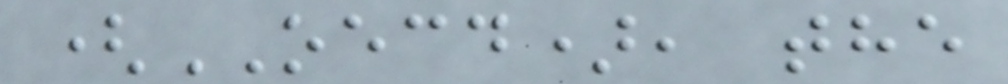(OECD), the
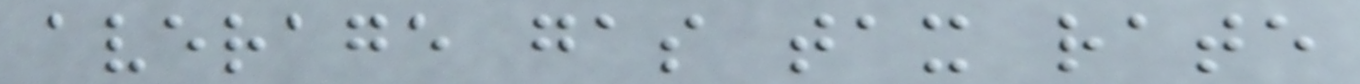average gas tax rate
